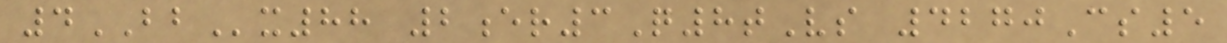4BBx88 2er3Q8tVs 4270Cs5
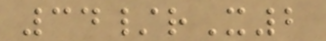34/rX2
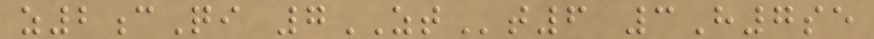z2cQi 7ZTt6 3H7se
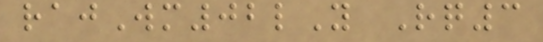rajWm02lY Rq3
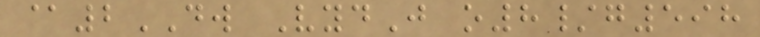@2DW VydJ o8/g598
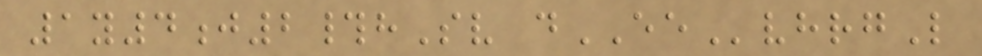1y4j2#hSv dEEvhrgL
